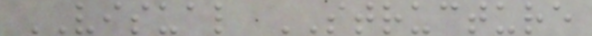VISUAL STRUCTURE
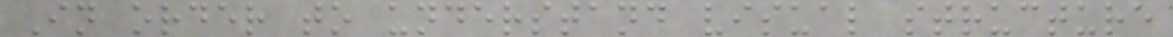In order to understand visual structure
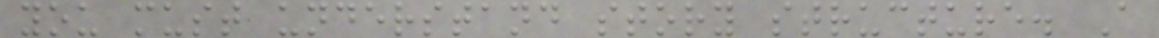you must understand story structure. A
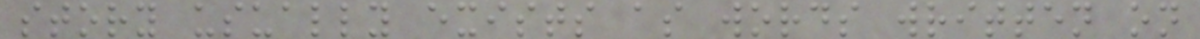story usually exists as words written on
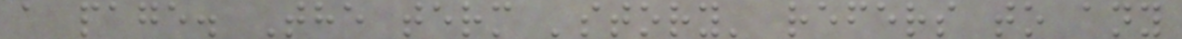a page. The term 'story' refers to any
